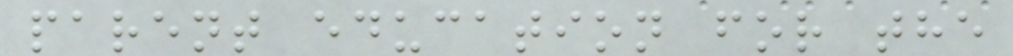parent education for the
